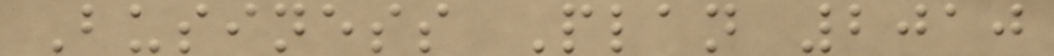Business Plan 2010
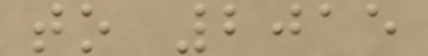to 2015
